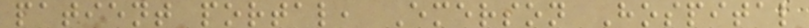patient portal, Emerson Hospital
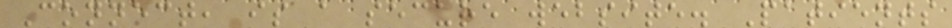Connect, is a secure website. Patients
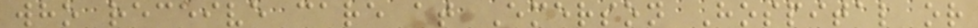who receive care at Emerson Hospital or
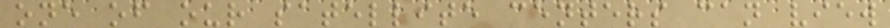one of our satellite centers can view
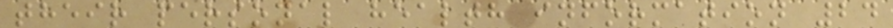their personal health information 24
